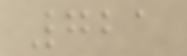721
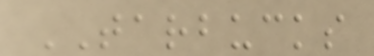TARBUCKS
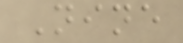Nine
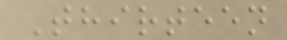Thirteen
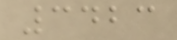3423
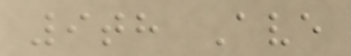9th Ave
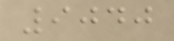9040
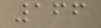166
